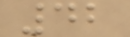42
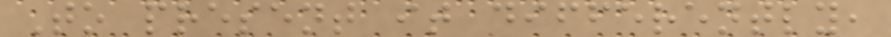To present it differently,
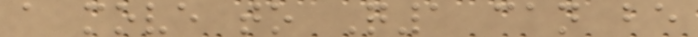a move to Q1 can be
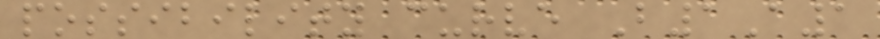possibility curve B1A1
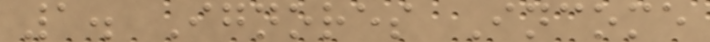1. Ignores Income
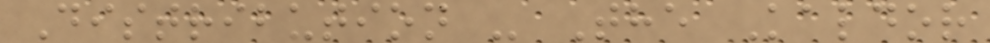Distribution - The Kaldor
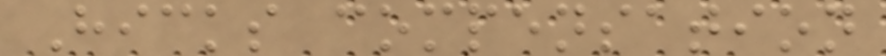Hicks compensation
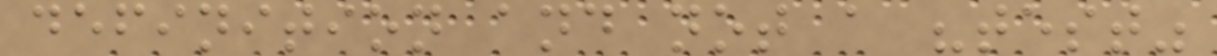definition and not a "test"
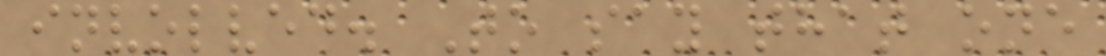involved. To say that one
